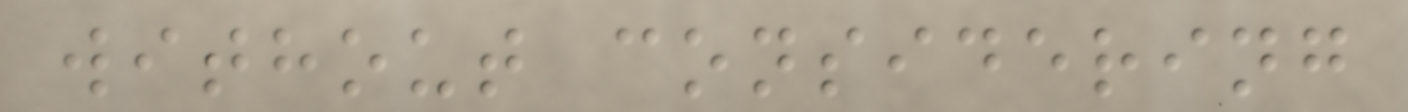without considering
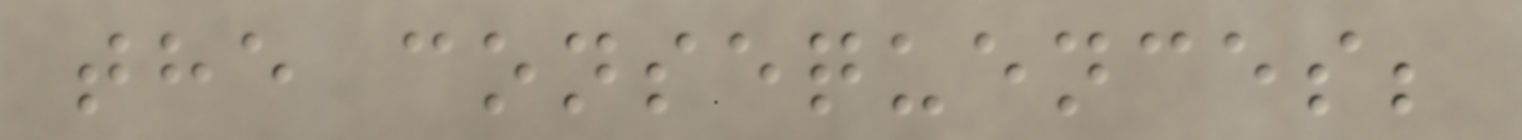the consequences;
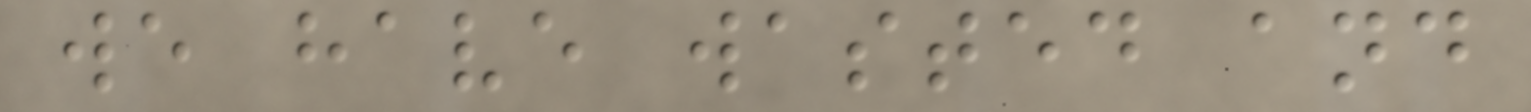we have wasted and
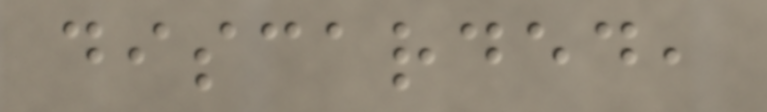discarded,
